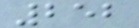252
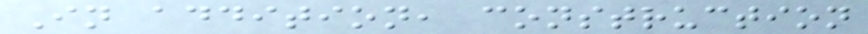In addition, construction
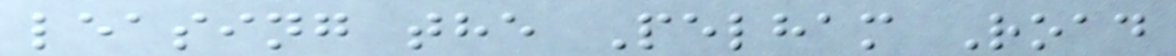leasing the Pelham Road
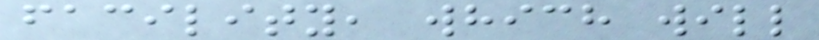facility, which will
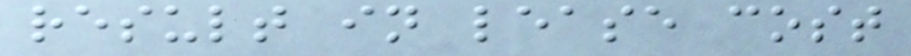result in lease cost
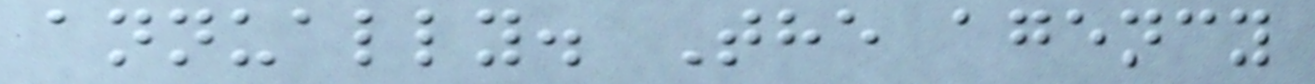annually. The agency
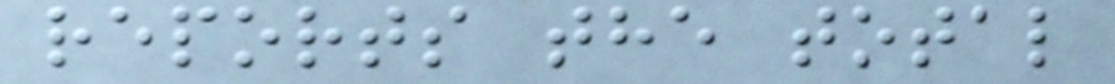reports the total
